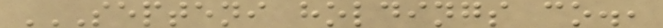SEPTENI HOLDINGS CO.,
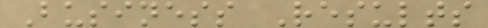Business Results
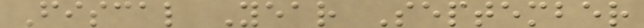Fiscal Year September
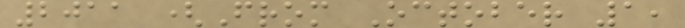2011 (From October 1,
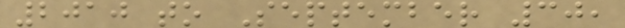2010 to September 30,
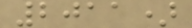2011)
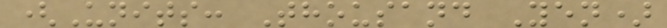(Units: Thousand Yen)
